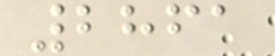2861
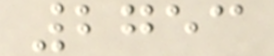2753
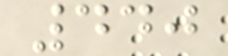440
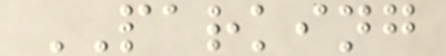PARKING
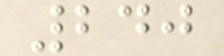240
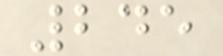245
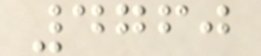4760
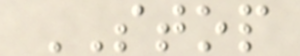STOP
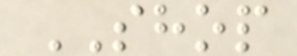SHOP
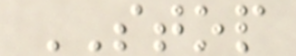STOP
